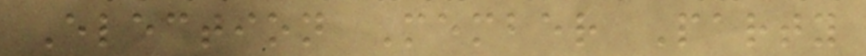Election Member Party
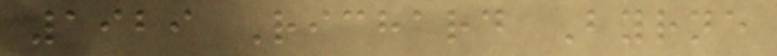1929 Richard Byrne
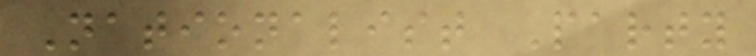Nationalist Party
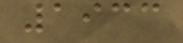1933
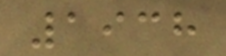1938
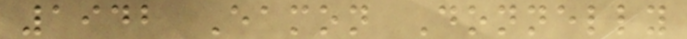1942 Eamon Donnelly
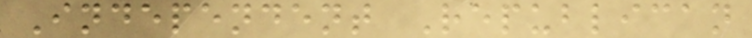Independent Republican
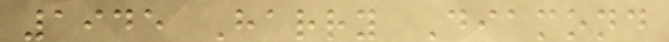1945 Harry Diamond
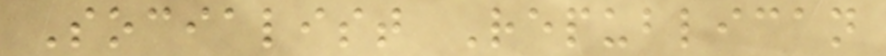Socialist Republican
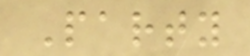Party
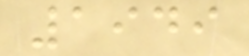1949
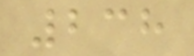238
